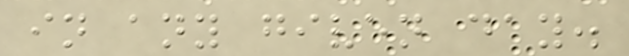in any given day.
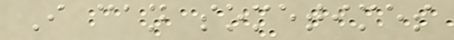I can sometimes
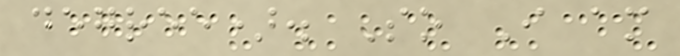degree). So I am
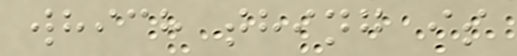which thing is
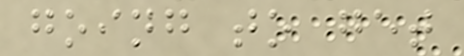going to get
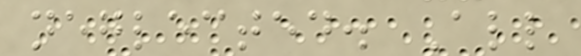neglected. All
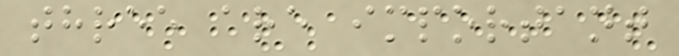three are important
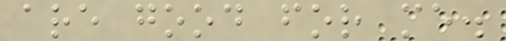are good for me.
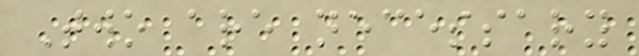Two are necessary
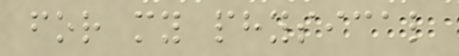for my physical
